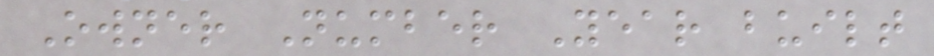Owner Number Year built
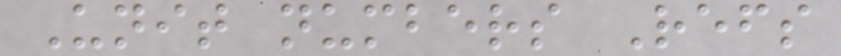Unit numbers Refs
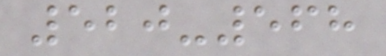520-568
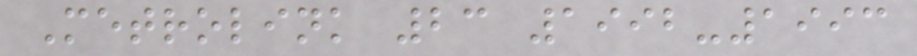Metrolink 23 1992-1993
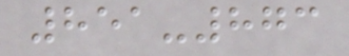851-873
